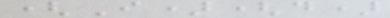(I)(d)
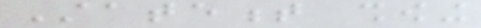Statement showing
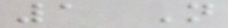1 Not
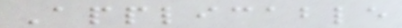Applicable
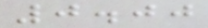0.00
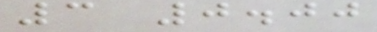3 0.00
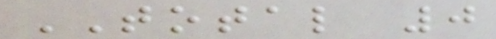TOTAL 0
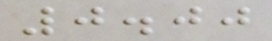0.00
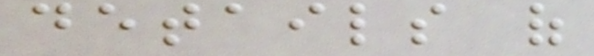details of
